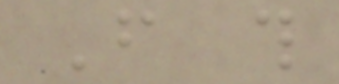From this
